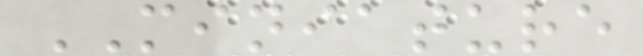MINIATURE
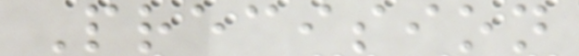Precision
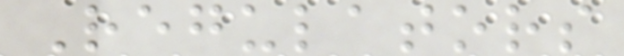Regulators
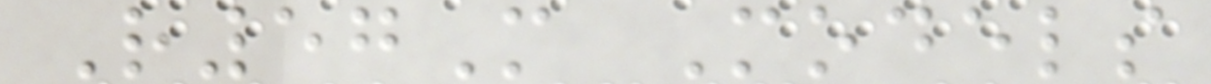R57M Models
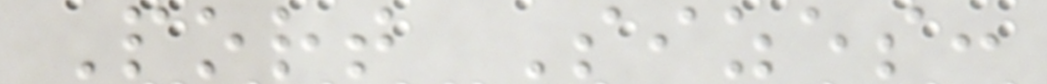Port Sizes:
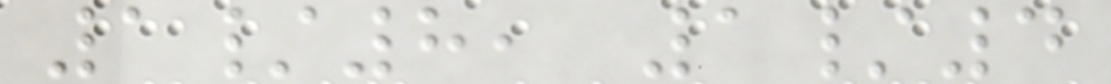1/8, 1/4
